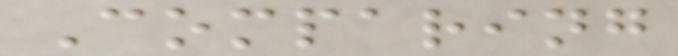Comparing
